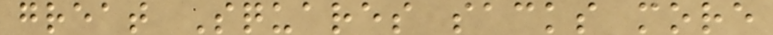great Squares sacks more
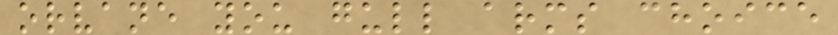orvane you gull arms choice
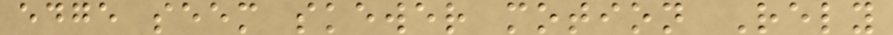edge seem skewer motion Rely
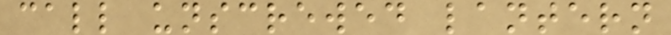call unscrewed lantern
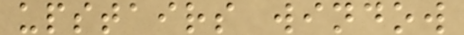upstairs window
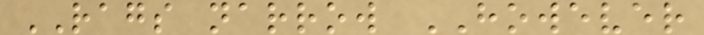RAGS narrow HOWEVER
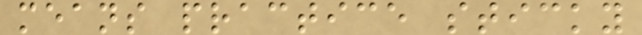means practice sticky
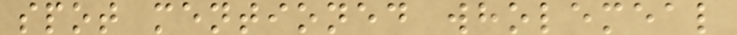spot mentioned wholemeal
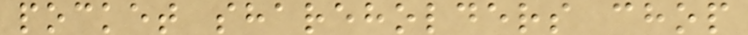pocket shareholders chop
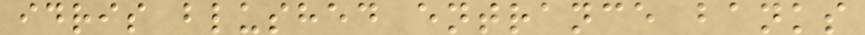idris blushed entrance banks
